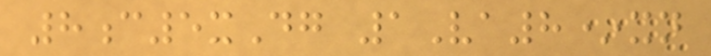8c5xDg 1Va8*xn
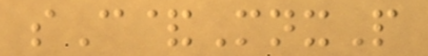sC&MnxP
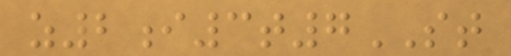z2i3t7ST
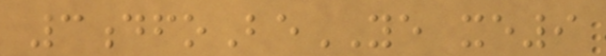3dfoBeYE xe9
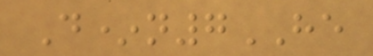D*n7HE
